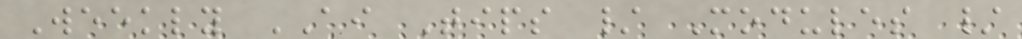Weekly AI Tips / Modules /
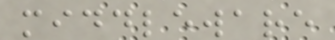middleware
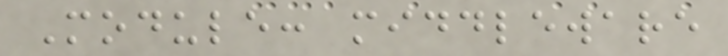Module: middleware
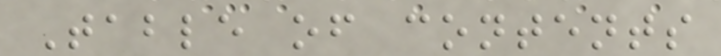Table of contents
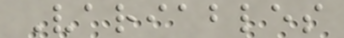Variables
